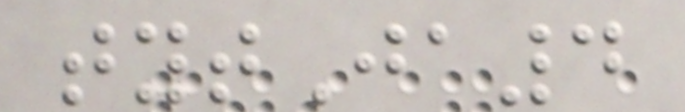tytJa4
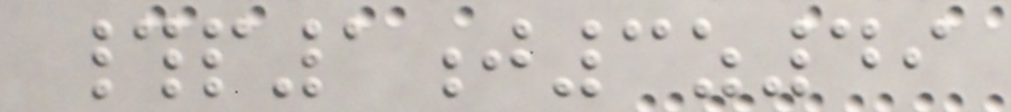#p1j3z49
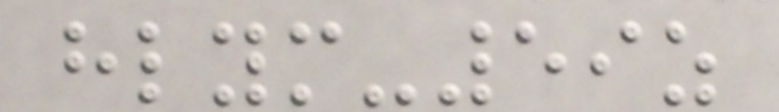hlym-59z
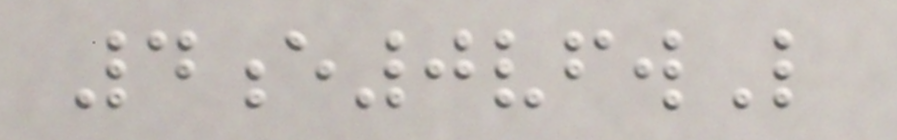4e0vfwL
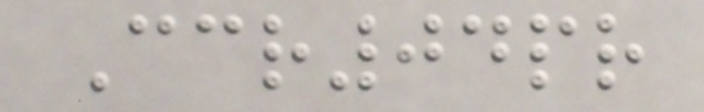Ccr04pr
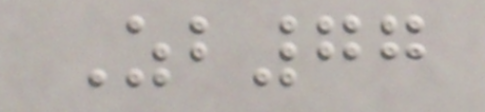Zb77
